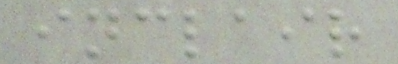inclair
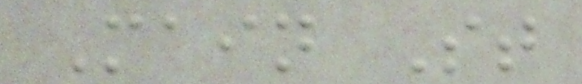Main St
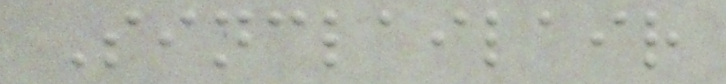Sinclailair
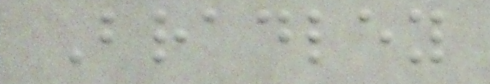Bradley
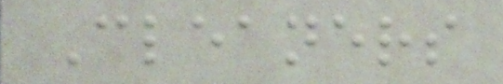Cleaners
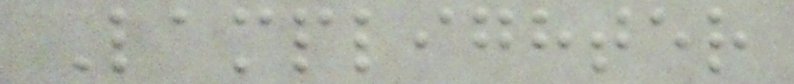Lamplighter
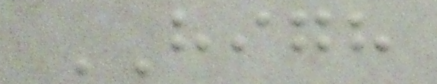HIGH
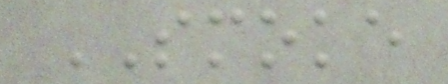SMOKE
